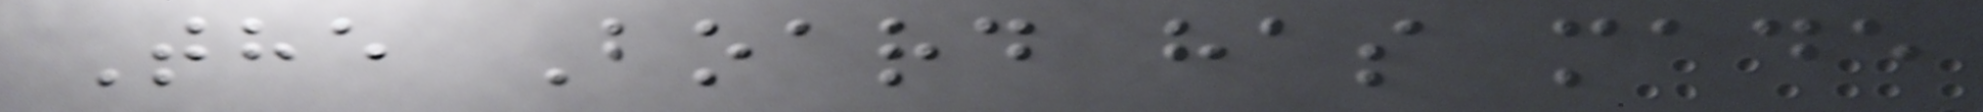The Board has made
